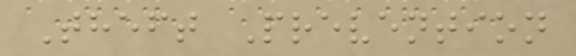Theft Prevention
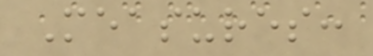Measures:
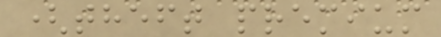(theft premium
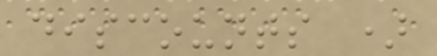discounts )
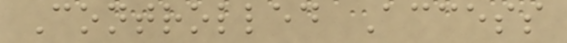Controlled Access
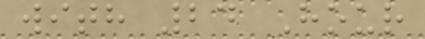with 24 Hour
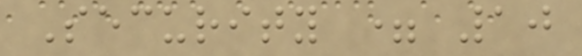Security = 10
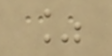%
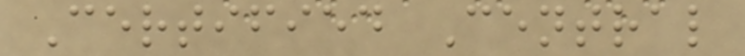Certified Central
